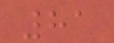81
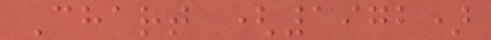Chart (1972)
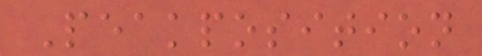Peakposition
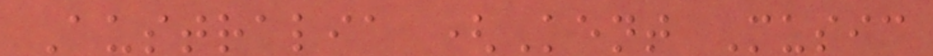Australia (Kent Music
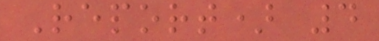Report) 4
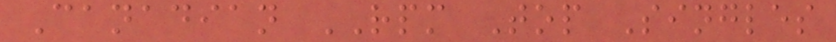Canadian RPM Top Singles
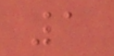1
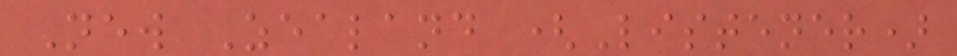New Zealand (Listener)
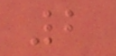2
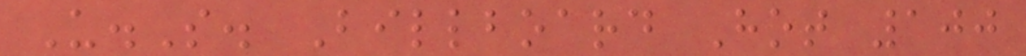U.S. Billboard Hot 100
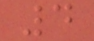4
